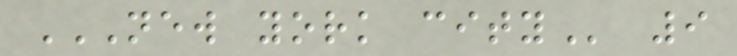NEW YORK CITY 9
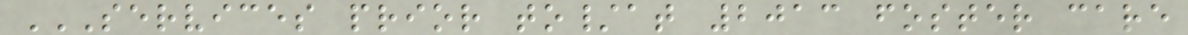SERVICES PRIOR TO/AT 2013 FOSTER CARE
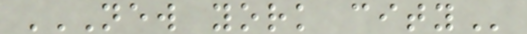NEW YORK CITY
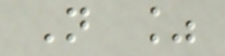N %
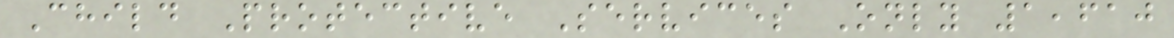Child Protective Services Only 1,610
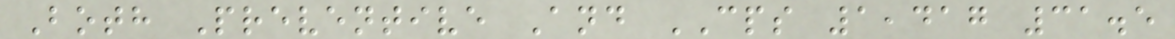Both Preventive And CPS 1,417 31.5
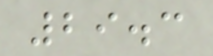29.3
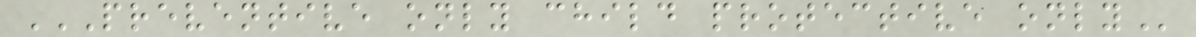PREVENTIVE ONLY CHILD PROTECTIVE ONLY
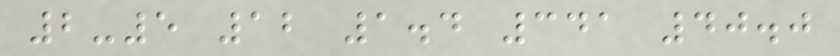2-5 12 1.4 341 40.0
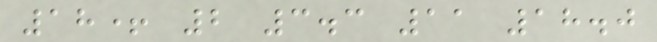18+ 2 3.3 11 18.0
